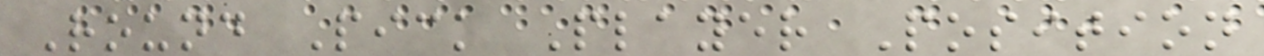Round Pick Player Position
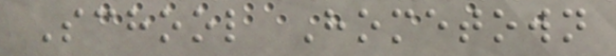School Hometown
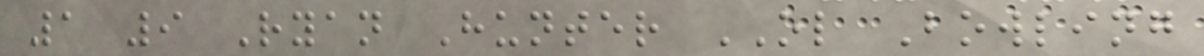1 9 Ryan Hunter OL Bowling
